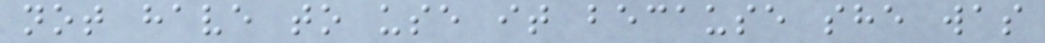not have to use it because she was
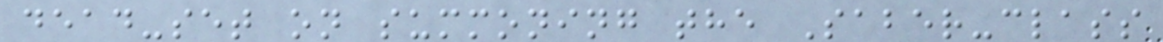dead-set on summoning the Saber-class
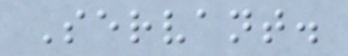Servant.
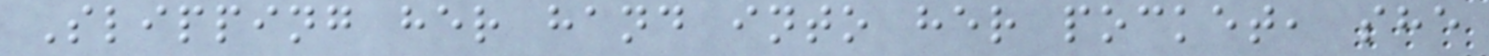Slipping her hand into her pocket, she
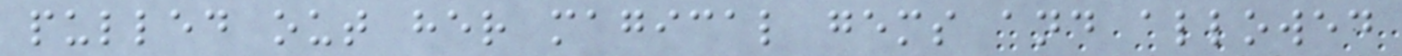pulled out her magical gems and allowed
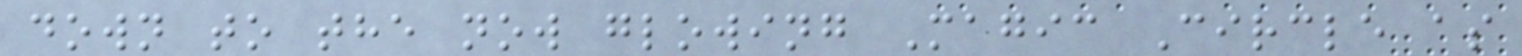down to the now glowing Magic Circle as
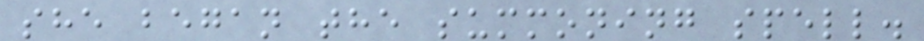she began the summoning spell.
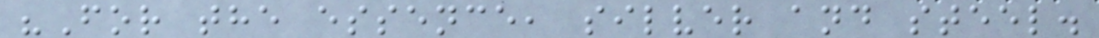"For the essence, silver and steel.
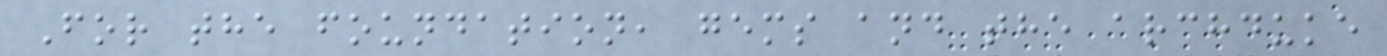For the foundation, gems and the archduke
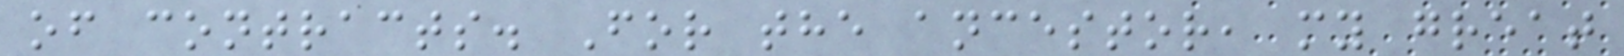of contracts. For the ancestor, my great
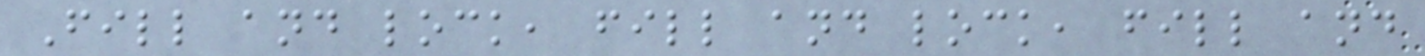Fill and lock, fill and lock, fill and
